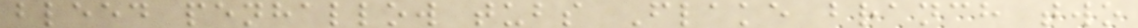bleed penhallow tubs Flake branch two
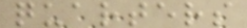quarters
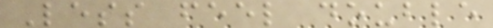Less feel double
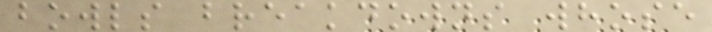bowls breakdowns whose
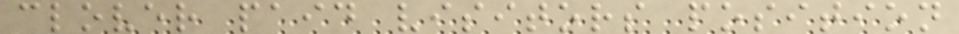clover paid visitors position
